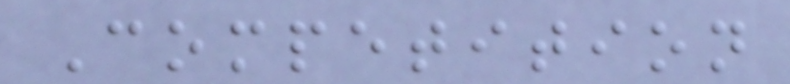Competition
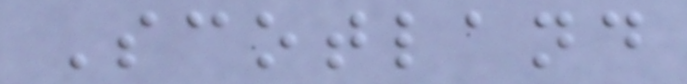Scotland
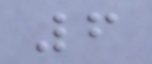6
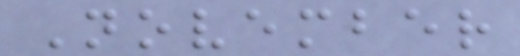November
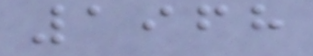1968
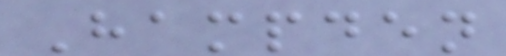Hampden
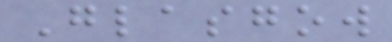Glasgow
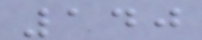140
